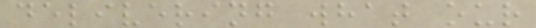delivering what our
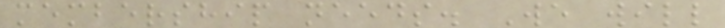membership needs. We will
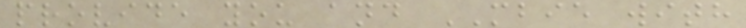provide you and MBIE with
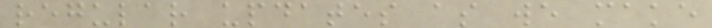regular updates as we make
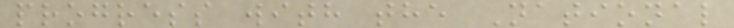progress with the National
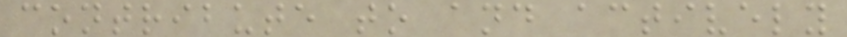contribute to and actively
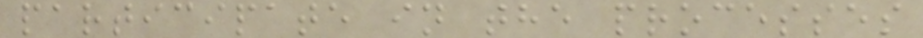participate in the processes
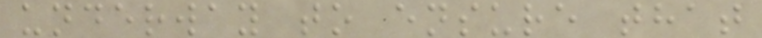underway to ensure that
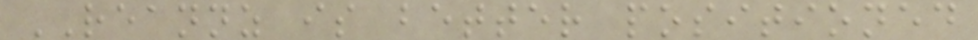REANNZ is better positioned
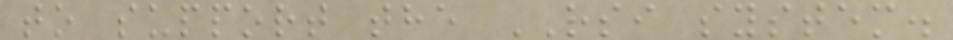to support the RSI system.
